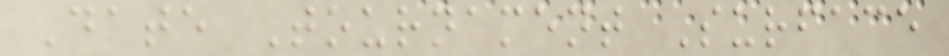Date Tournament Surface
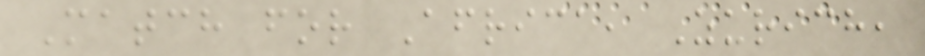Match for Africa, Zurich,
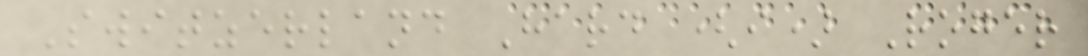Switzerland Hard (i) Roger
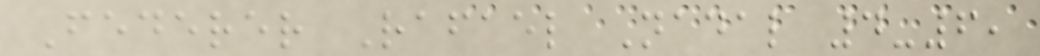Federer Rafael Nadal 4-6,
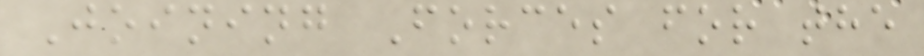Joining Forces for the
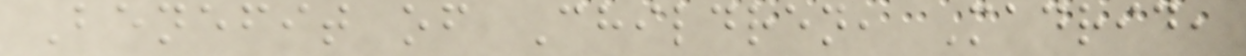Benefit of Children, Madrid,
